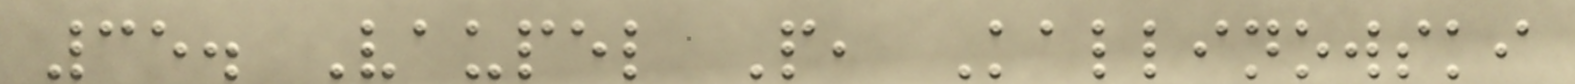35. Vaupel P, Kallinowski
